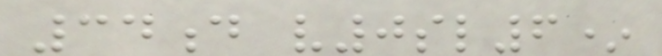34d v0sl6*
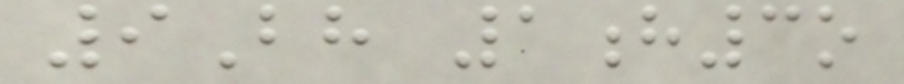9Bh 1h3o
